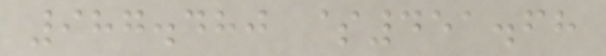987.480 $451.68
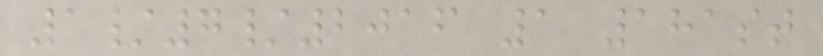1/7/2016 1 181st
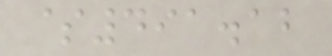$491.12
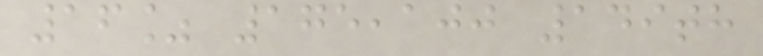16% 175,100 149th
